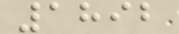1892
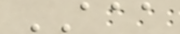AAA
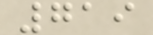719
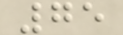75
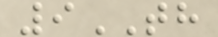9TH
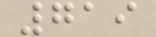719
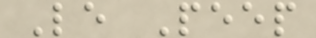Le Peep
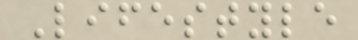Lifestyle
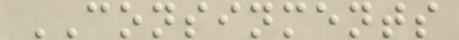CONSINMENTS
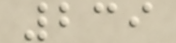239
